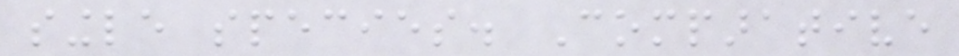single species. Comparative
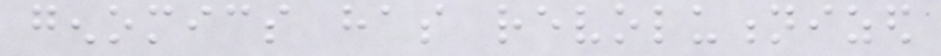genomics has revolutionized
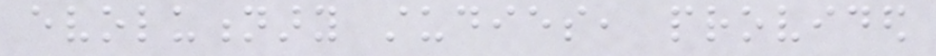evolutionary studies, provided
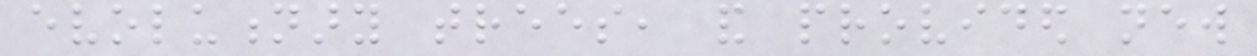evolutionary trees, and provided new
